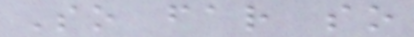So far so
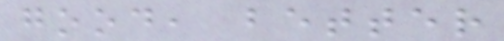good, better
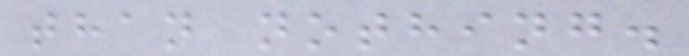than nothing.
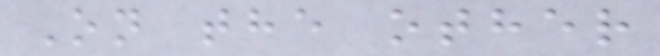On the other
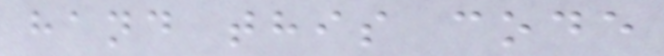hand this code
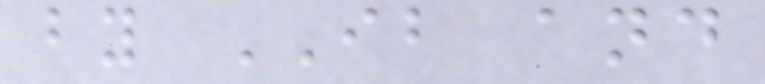by IB and
